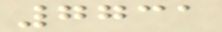7731
